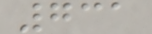731
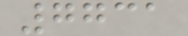7731
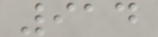914
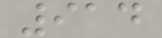914
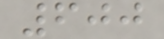600
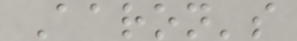Aaron's
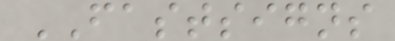FASTSIGNS
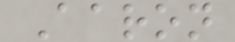Aaron
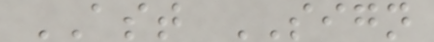AST SIGN
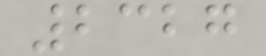2327
